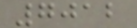7012
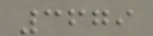3679
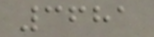3681
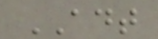ADT
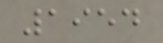1954
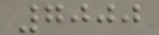7000
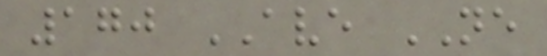170 AVE NE
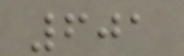601
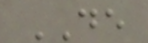DE
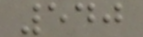540
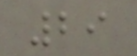29
